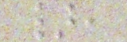},
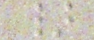}
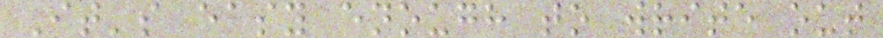It's easy enough to write out
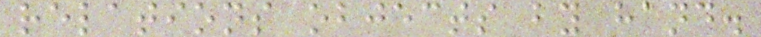relations objects by hand.
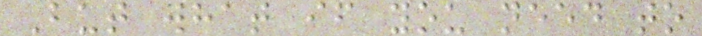But what if you need to
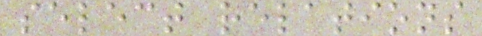select relations
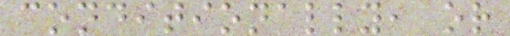conditionally, or
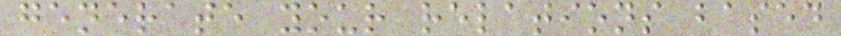generate your relations based
